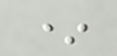*
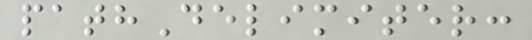pathDelimiter:
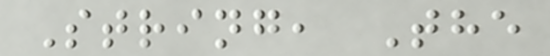String, The
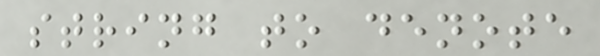string to denote
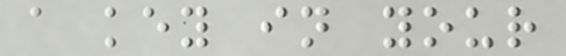a key in your
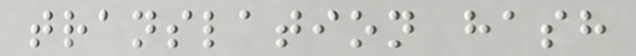translation hash
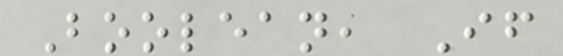Boolean, If
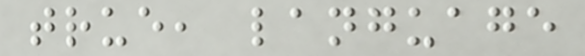true, language
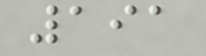191
